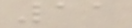11
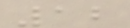12
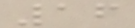16
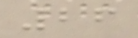26
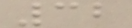32
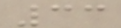33
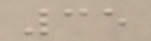35
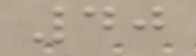40
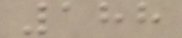188
